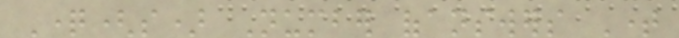Question(s) Number ofanswers Time
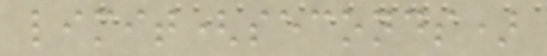limit(seconds)
